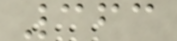363
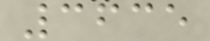3635
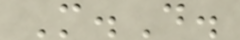M.D.
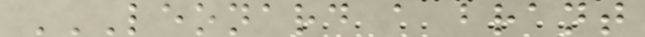LEONARD A BRANT
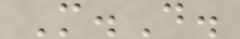M.D.
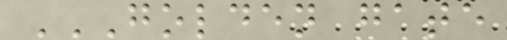GOLDEN GATE
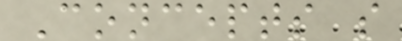Concepts s
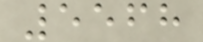5568
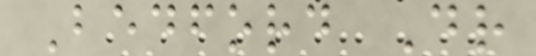Bedford Dr
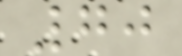70
